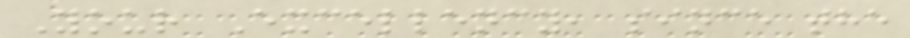Your Excellency, since the
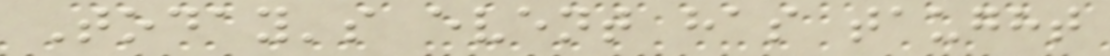Today's event has taught
